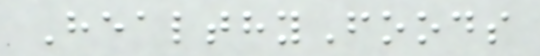HealthyFoods
